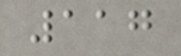117
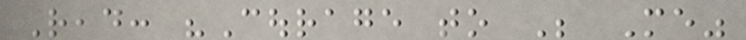Read: "Courage to Be Me"
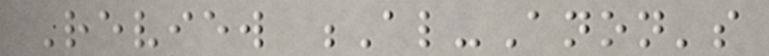Review Al-Anon's
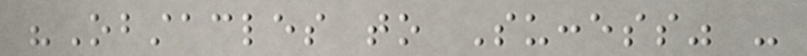"Obstacles to Success" -
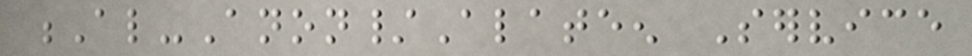Al-Anon/Alateen Service
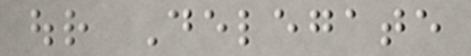our Delegate
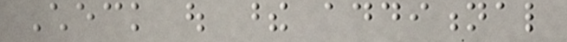Check out these additional
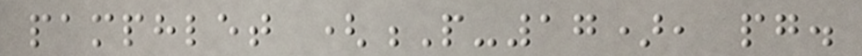pamphlet (P-17), pg.
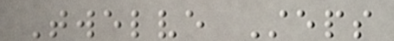Twelve Steps
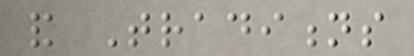and Traditions
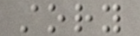story
